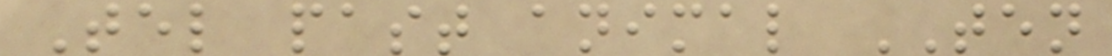Tel past animal TEN
